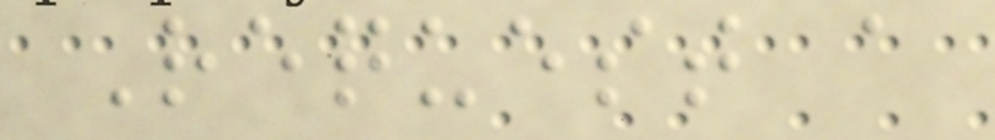Request a
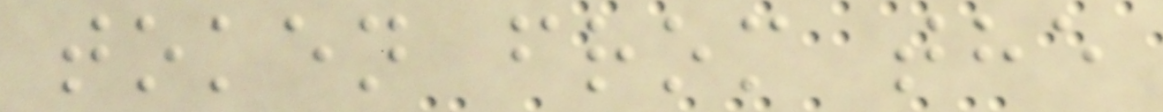token from the
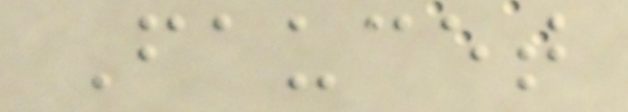Faucet
